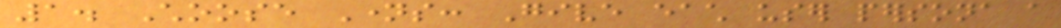1. Choose Names: Give each user persona a
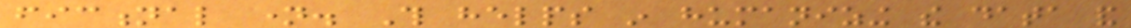fictional name. This helps in humanizing the data and
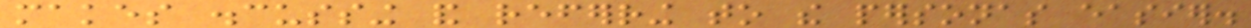makes discussing and referring to the personas easier.
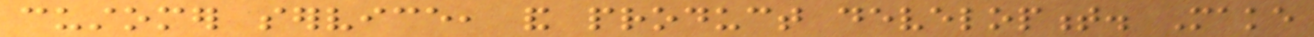customer service, and product development. Make
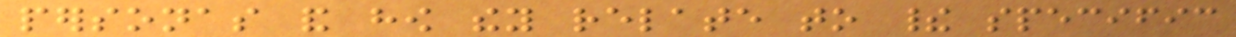personas and how they relate to their specific
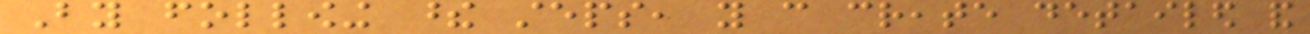By following these steps, you can create detailed and
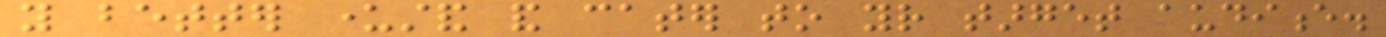you better understand and cater to your target audience.
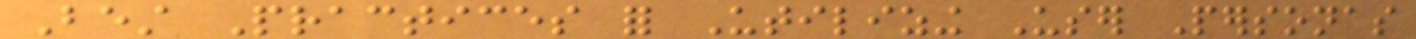Best Practices for Utilizing User Personas
